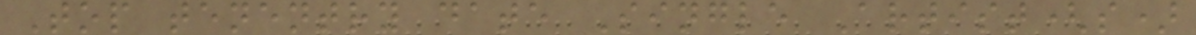Top tenentry date Single Artist(s)
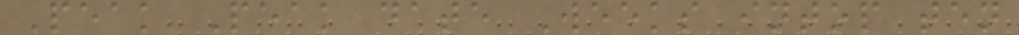Peak Peak date Weeks intop ten
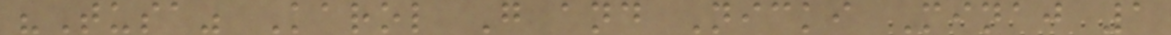"Tusa" Karol G and Nicki Minaj 1
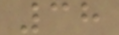38
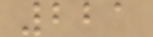221
